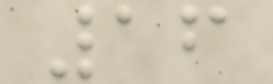16
